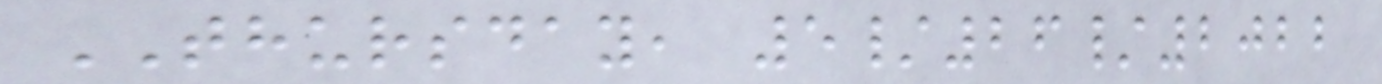THURSDAY, 5/26/2022
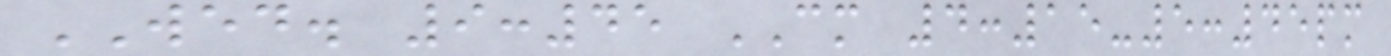WED. 9:45 CM 4:15-5:45pm
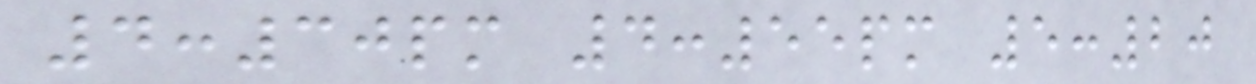4:30pm 4:55pm 5:20
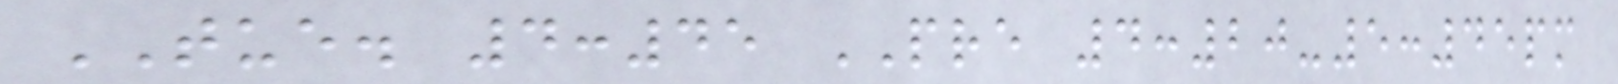TUE. 4:45 PRE 4:20-5:45pm
